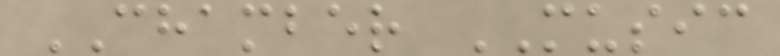CHAMBER MUSIC
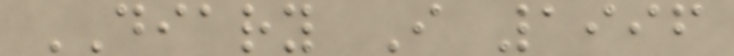DIARY I 1996
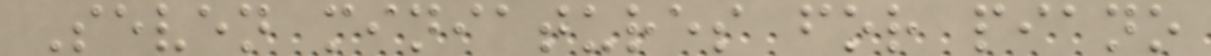Seven miniatures for piano
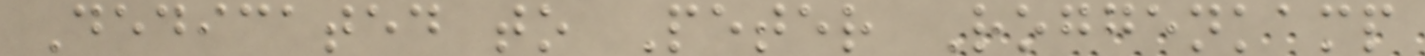Dedicated to Peter Roggenkamp
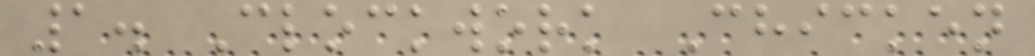1. Clockwork Chicken
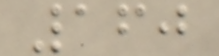160
